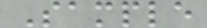Sample
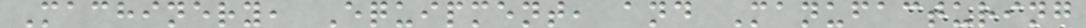Machinery, Equipment, and Manufacturing
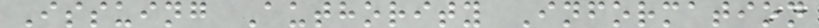Issuing Authority Information
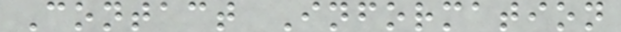Contact Information
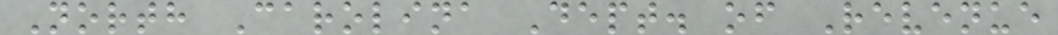North Carolina Dept. of Revenue
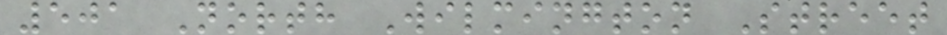501 North Wilmington Street
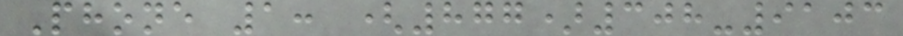Phone 1: (877)308-9103
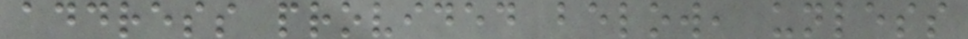address provided below, unless
